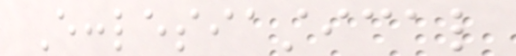Ecclesiastical
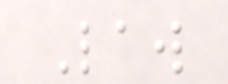Law
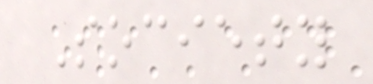Society
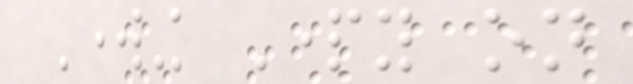Working Party on
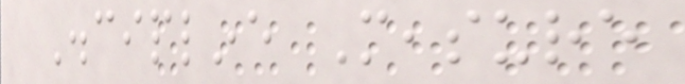Discipline Measure
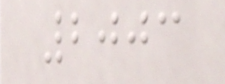2003
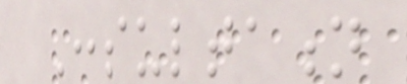Consultation
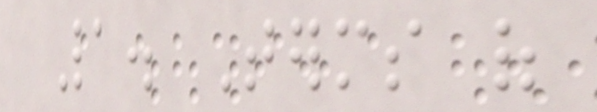1. Terms of
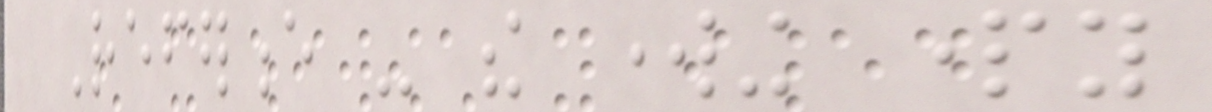Reference - the working party
